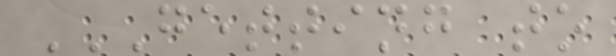GETTING TO
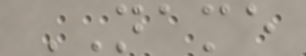NAME
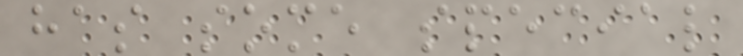has some special
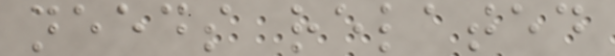needs related
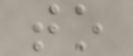to
